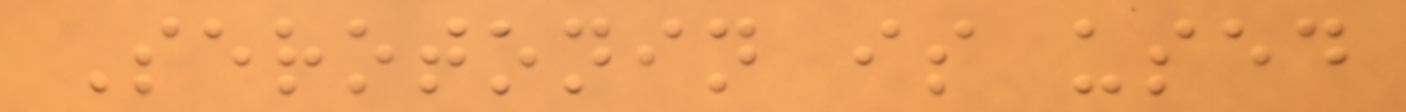Serotonin is used
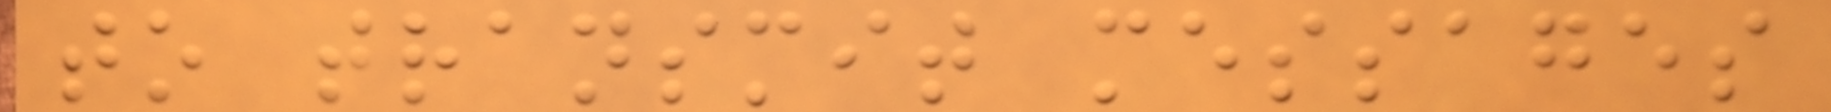to transmit messages
